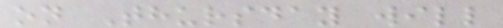on Thursday will
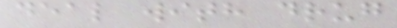deal with drug
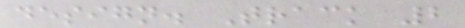design. Track 2
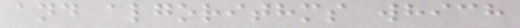and algorithms which
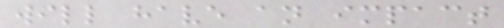will have an impact
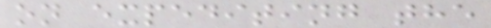on expediting the
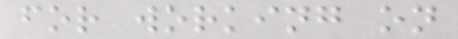for working on
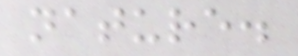nature.
